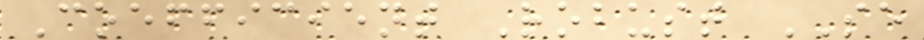Coefficient Robust SE
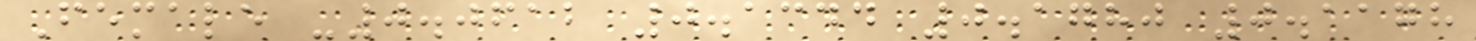Female -0.0612 0.1344 0.1780 0.1178
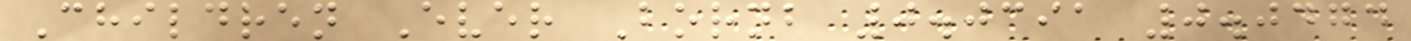Children Ever Bornb 0.0391 0.0474
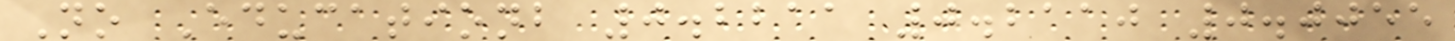No Educationb 0.2211 0.2110 0.0055
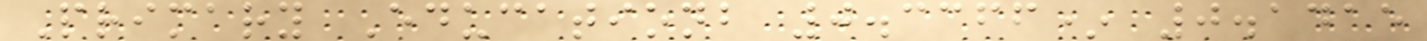Primary Educationb 0.3366* 0.1415
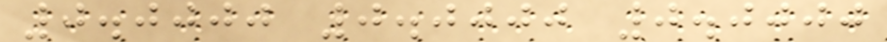0.0000 0.0000 0.0000
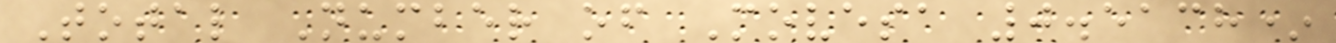Total Number of Movesa 0.5138*
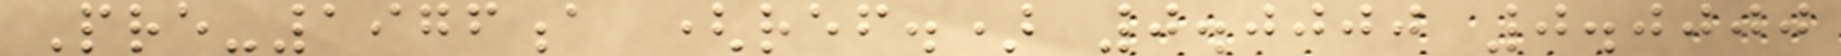Pre-1976a (ref.) 0.0000 0.0000
